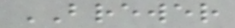BREWER
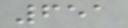651
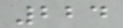224
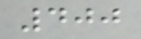400
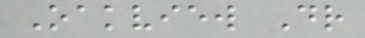Oakview Dr
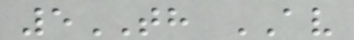5TH AV
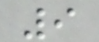9
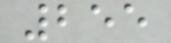255
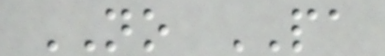NO PA
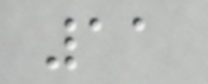11
